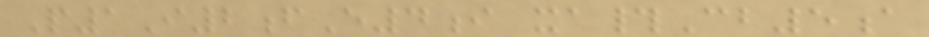P1I2fE4i xa#Cb5a
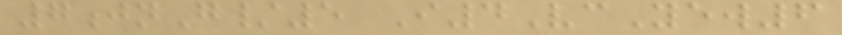7jnG/5 I4VcYew6
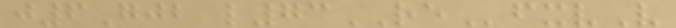j6Gjb l73REfxvV
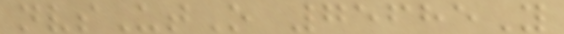nvsUtO 75685Y
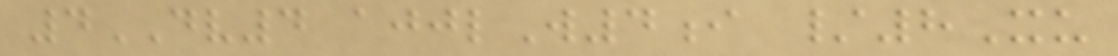4DV4 ajjlW4i /8Xu
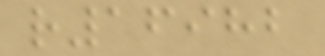r16982
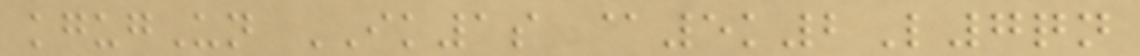kgugUn IK1s @5k2L7qn
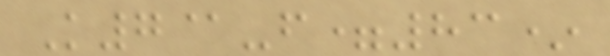K7@-f=83*
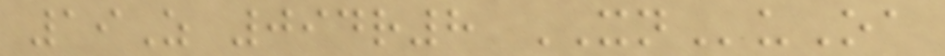19Z 094r8 XNuOa
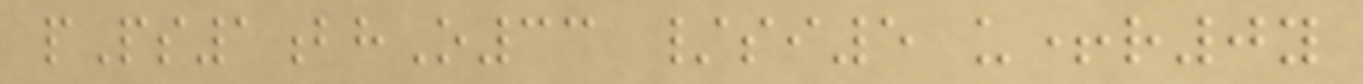pPs1bhO33 /si5 u+r0y
